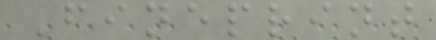Fineprint
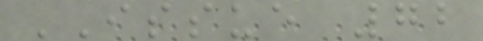ISSUE 72
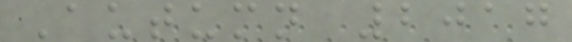Autumn 2017
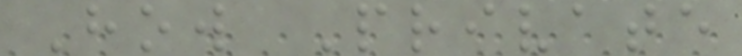How Private
